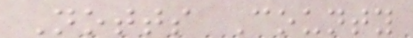Notts County
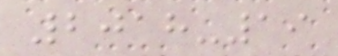2018-19
